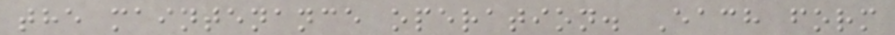the maintenance operation. Each form
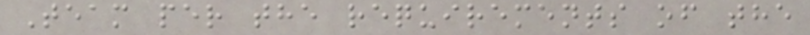Team per the requirements of the
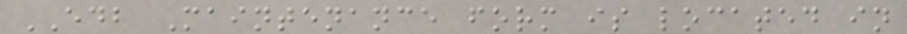EDB Maintenance form is located in
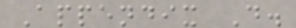Appendix D.
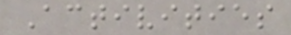Activities
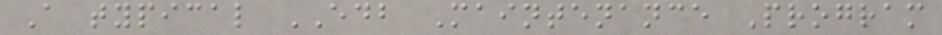A typical EDB Maintenance Program
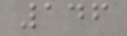146
